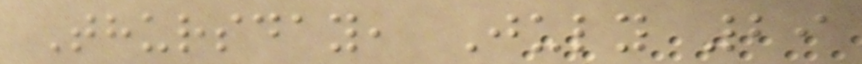Thursday, July 29
